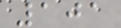101
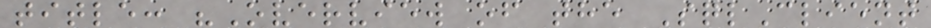title: "Overview of the SqlClient
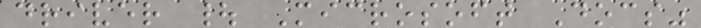driver | Microsoft Docs"
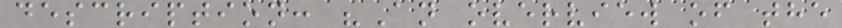description: "An overview of the
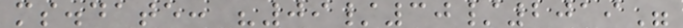ms.date: "09/30/2019"
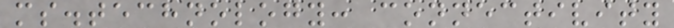ms.technology: connectivity
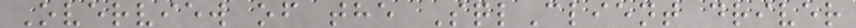Overview of the SqlClient driver
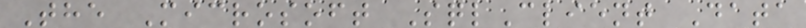The Microsoft SqlClient Data
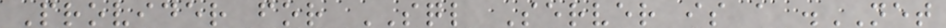Provider for SQL Server is a .NET
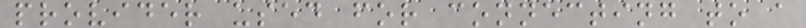provider used for connecting to a
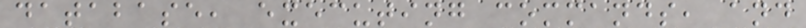database, executing commands, and
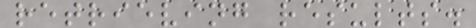retrieving results.
